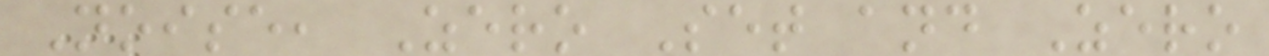Noise, Zero Set and Zero
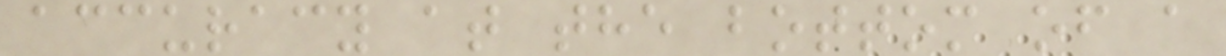accuracy at the bottom of a
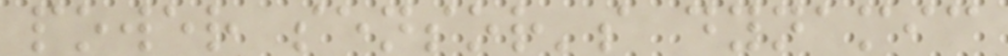power sensor's dynamic
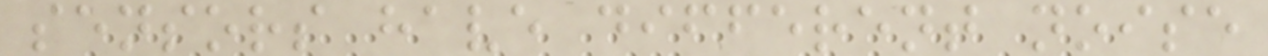sensors have different noise
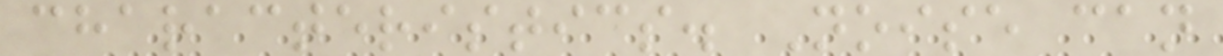characteristics. Noise can
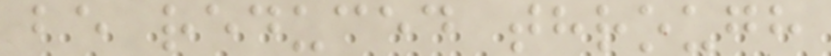be reduced through
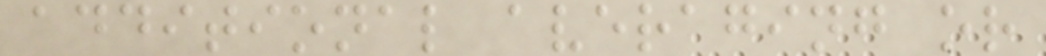additional averaging or
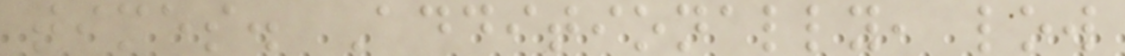times. Additionally, low
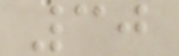30
